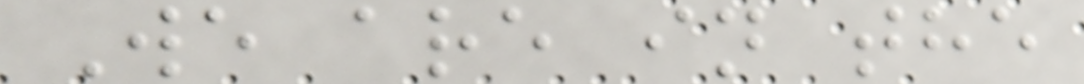We are in the
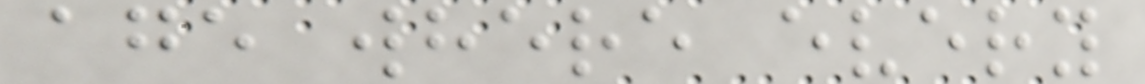age where every
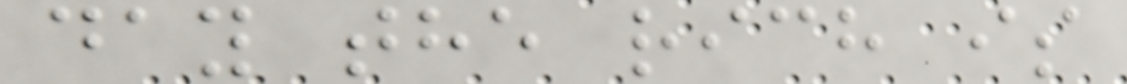day the rich is
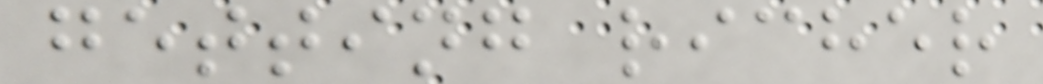getting richer
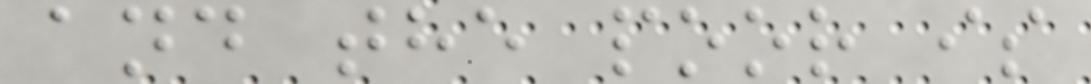and the poor is
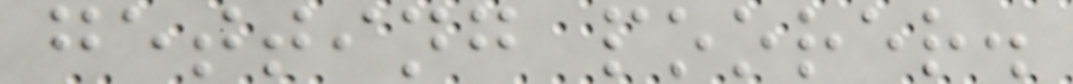getting poorer.
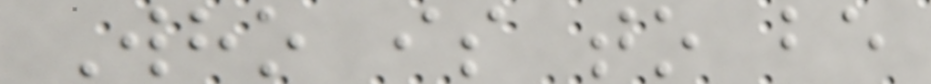Who is to be
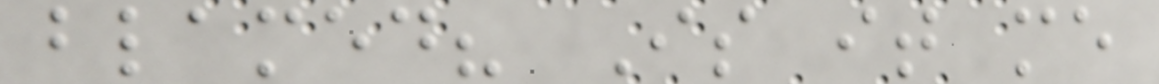blamed? Is it me
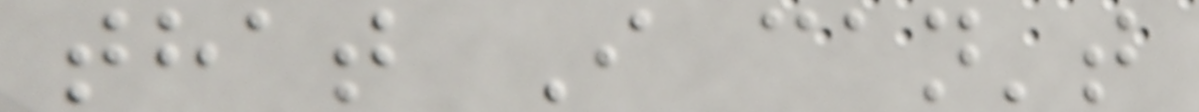that I can't
